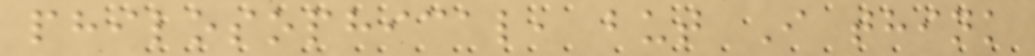philosophical, but I think
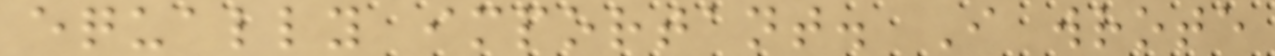equally important. I wrote
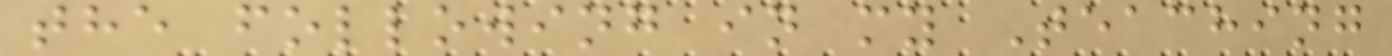the following in my Teaching
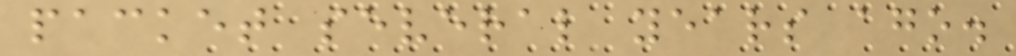packet several years ago.
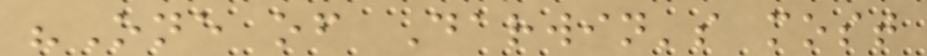"One of Darwin's most
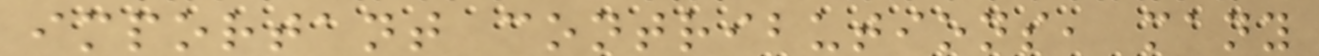important contributions, many
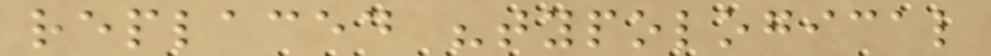replaced "typological
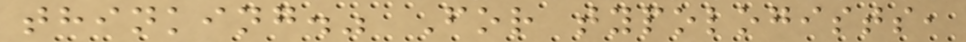thinking." For typologists,
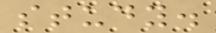study.
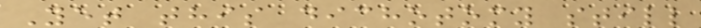Yet this dichotomy still
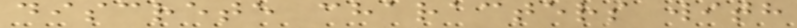discrete characters with
